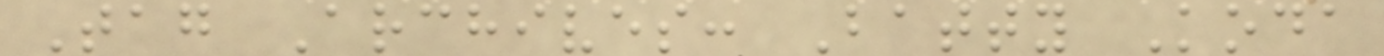Tag Archives: Batty Koda
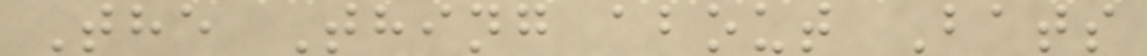The Thing about Bats
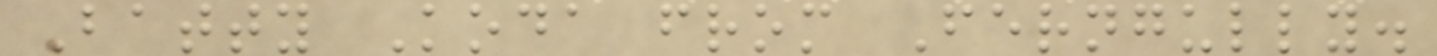Batty Koda from Ferngully.
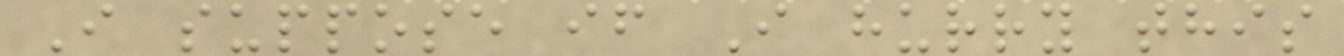I suppose if I hurry this
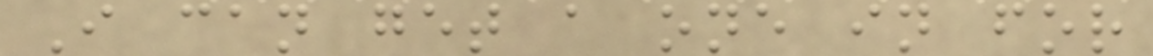I can get a one in for
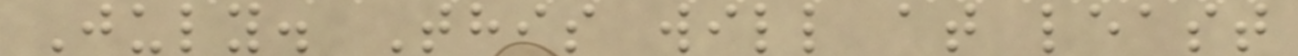July. This will at least
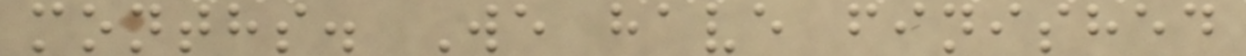months. We have finished
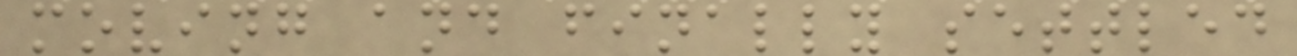moving and finally settled
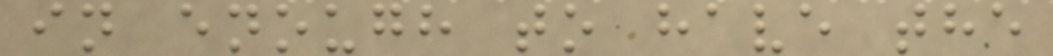in enough to have the
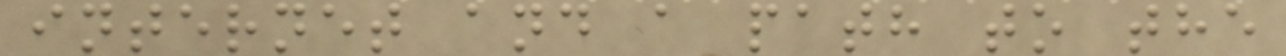internet and a path to the
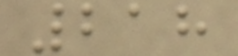218
